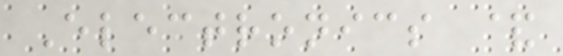Electronics &
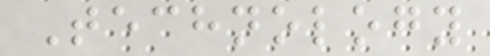Technology
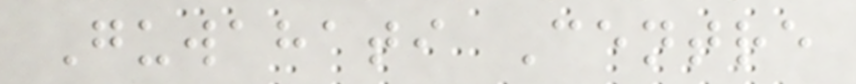Guwahati Centre
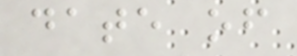date of
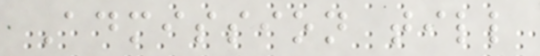Admission till
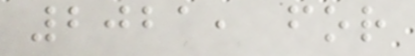2021, for
